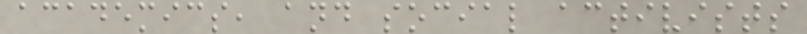academics, and social activists
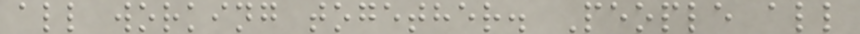all working together. People all
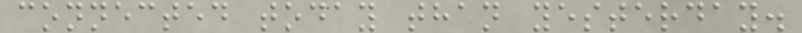connected today than yesterday.
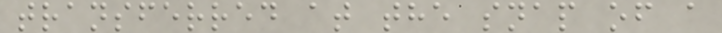transferred at the snap of a
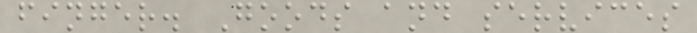finger. Goods and services
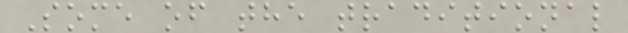Some of the traditional
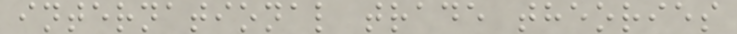international trade theories
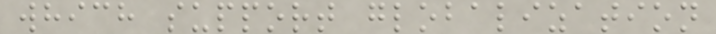which support globalization
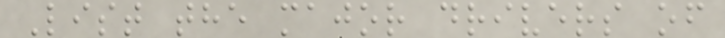List the major drivers of
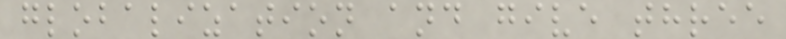globalization and give three
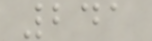241
